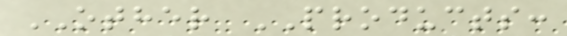OTHER PRODUCTS:
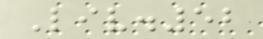Liv.52
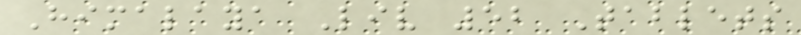Himalaya Liv 52 Tablets
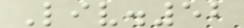Liv.52
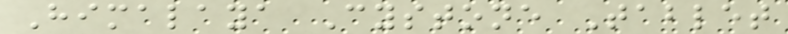Himalaya Cystone Tablet
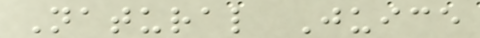Natural Juice
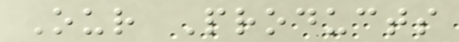Our Products
